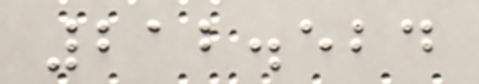212.524
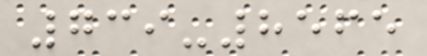739-8565
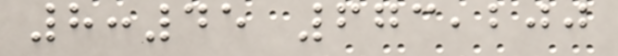8:45 673,200
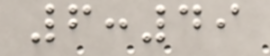6:49
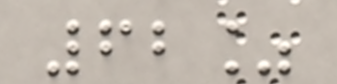62%
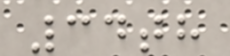34th
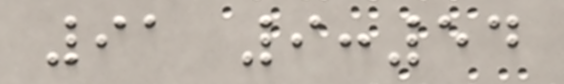91 9:54
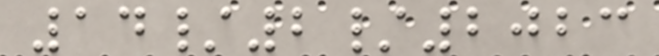14/2/2023
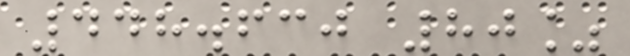448.630 80%
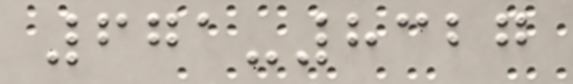671-8327
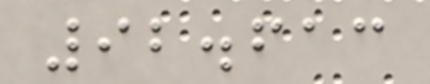92.613
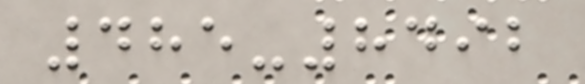485-8492
